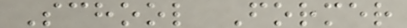School Former
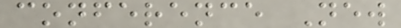conference New
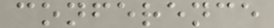conference
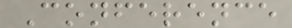Conference
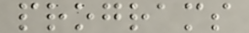programs
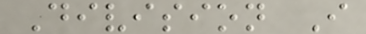Division I
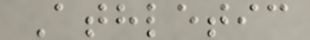Athletic
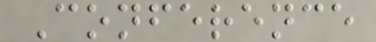Conference
